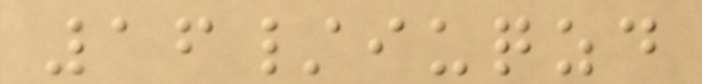16/iuqzd
